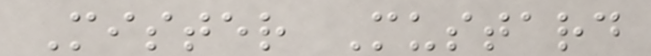Mister Mustard
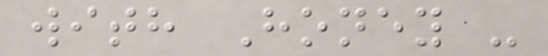with Honey -
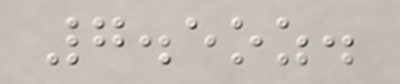7.5oz.
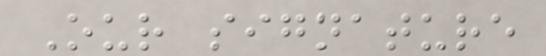Our signature
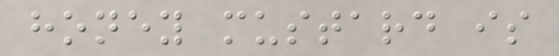honey mustard is
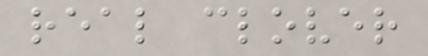real clover
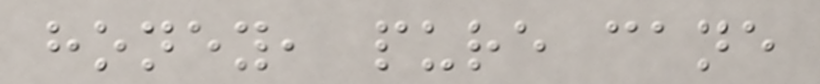honey, pure cane
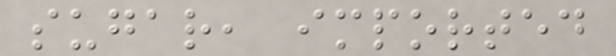sugar, imported
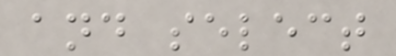and select
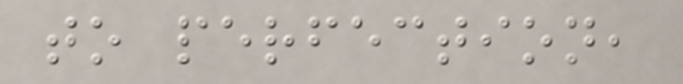to perfection,
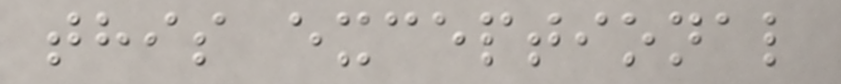this exceptional
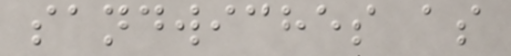sandwiches as
